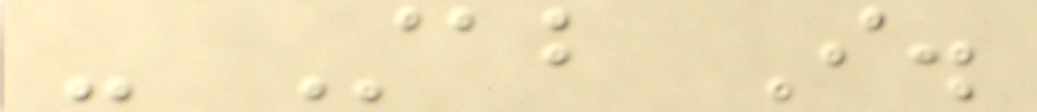- Stab I.
